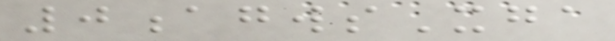0agwsXga
